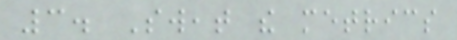3. Sweat the metrics
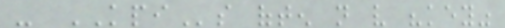- KPIs often not very "key"
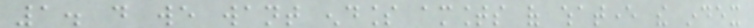1. do we want endless amounts of whatever the index
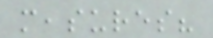measures?
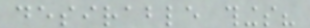desirable things?
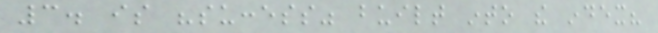3. is "success" built into the index?
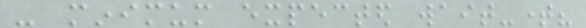- minimum expected wait-time?
